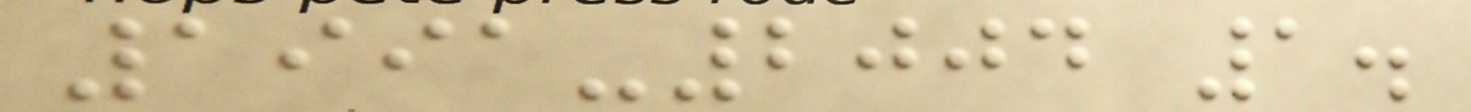1991-2004 1.
